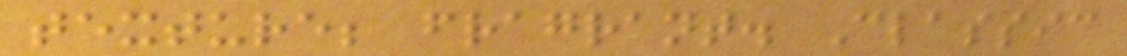texture; fragrant. Classic
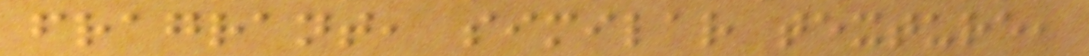fragrant, similar texture,
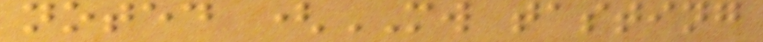noted (MW tasting
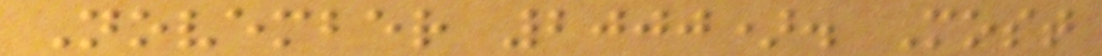November 2000). Most
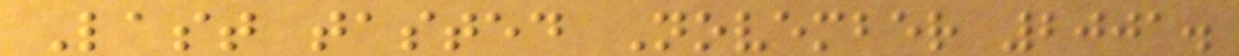Last tasted November 2001.
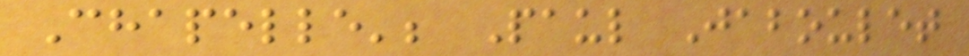Chapelle'; Paul Jaboulet
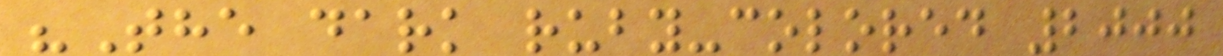"The dark ruby-colored 2000
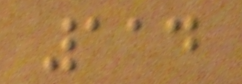114
